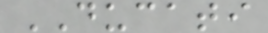DUCATI
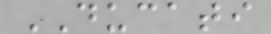DUCATI
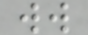ww
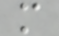m
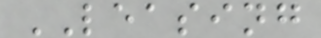LEASING
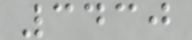3430
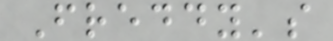Freddy's
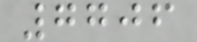7706
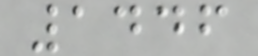1446
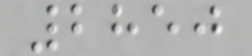2850
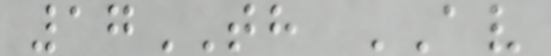17TH AV
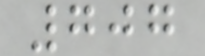707
